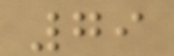79
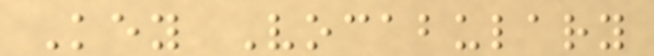Key Vocabulary
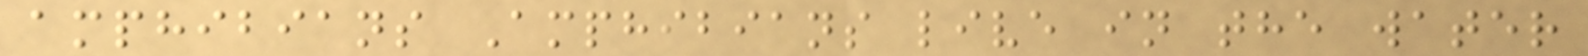amphibians Amphibians live in the water
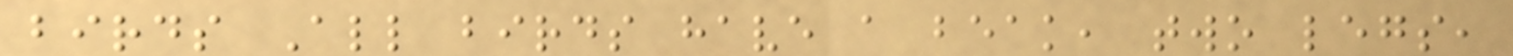birds All birds have a beak, two legs,
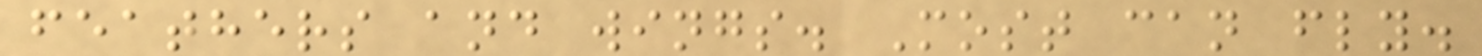feathers and wings. Most can fly.
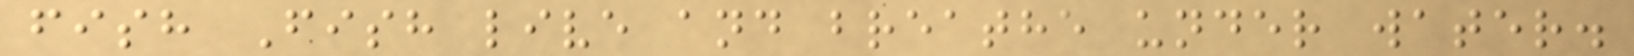fish Fish live and breathe under water.
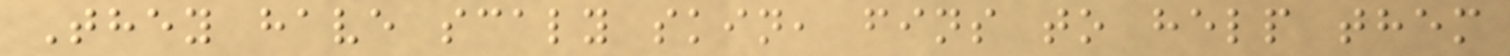They have scaly skin, fins to help them
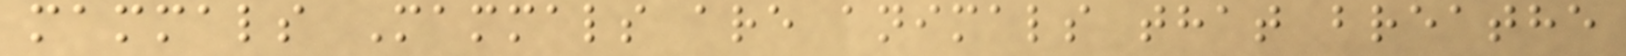mammals Mammals are animals that breathe
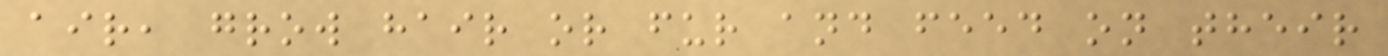air, grow hair or fur and feed on their
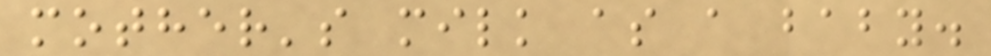mother's milk as a baby.
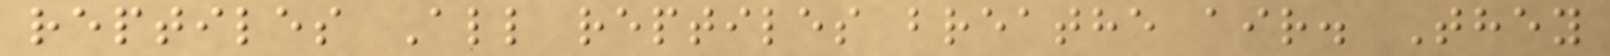reptiles All reptiles breathe air. They
